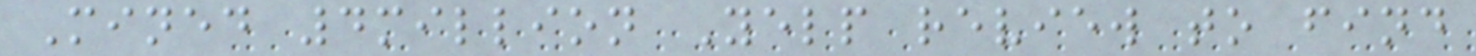Mined 4million Yelp review to find
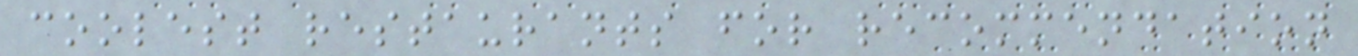coolest restaurants for recommendation
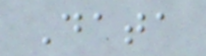Data
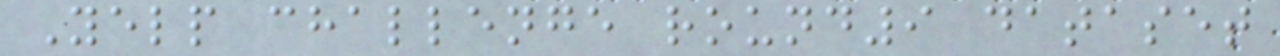Yelp challenge round9 dataset
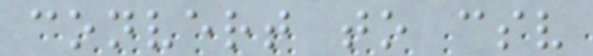convert to csv
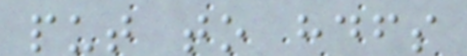put to hdfs
